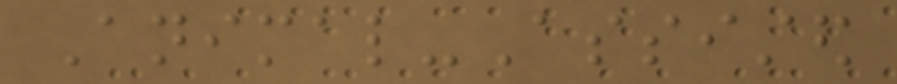Animal-Assisted
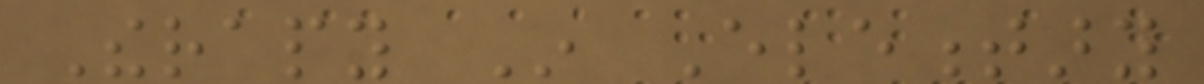Therapy In Elementary
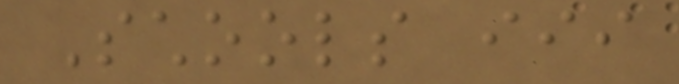Schools iii
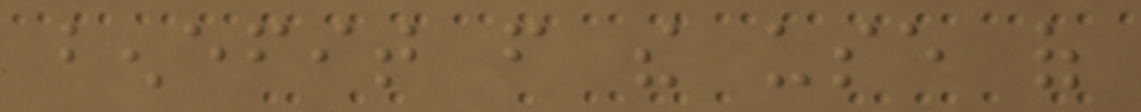benefit from the use of
